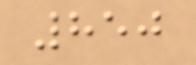850
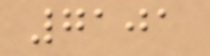7101
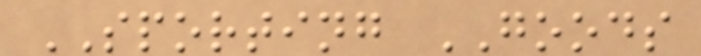SPORTING GOODS
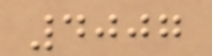4007
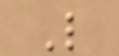L
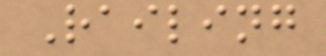Railing
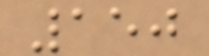150
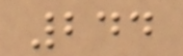244
